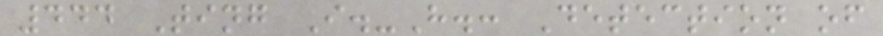444 Ting I.-H.: Detection of
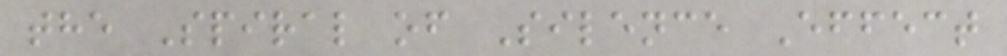the Spiral of Silence Effect
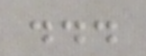...
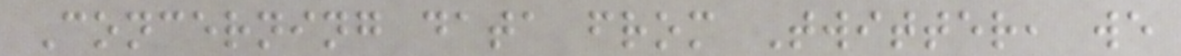Concerning data from Twitter, we
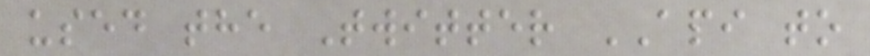used the Twitter API to
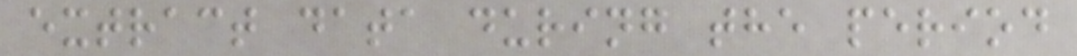extract data during the period
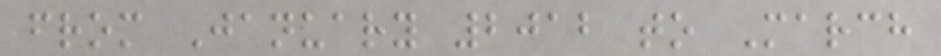from January 2012 to March
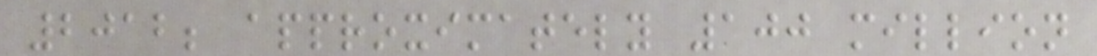2012; approximately 100 million
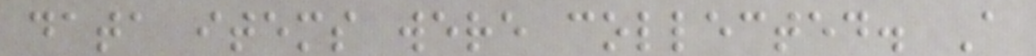data items were collected. A
